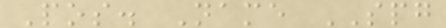Pos. Name SPG
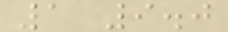1 9.0
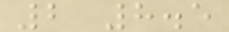2 8.5
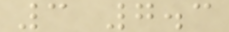3 7.3
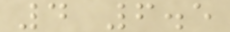4 6.5
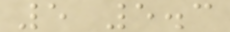5 5.3
